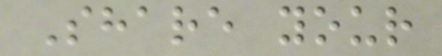Share your
